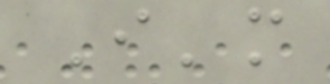I'm
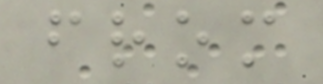from
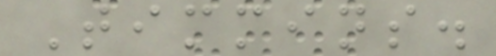Timmins.
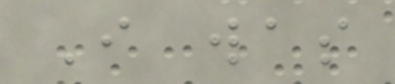I was
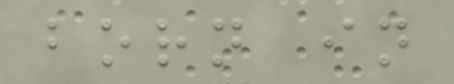born in
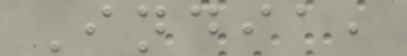India,
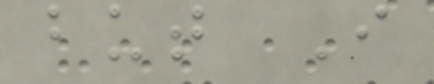but I
